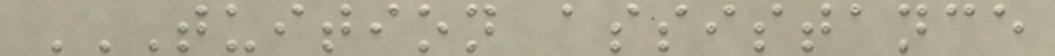TUITION ASSISTANCE
